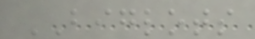BIGLOTS
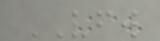VFW
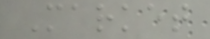Market
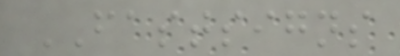FASTSIGNS
